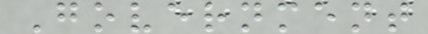Government
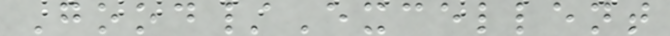Good/Excellent
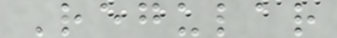Regular
